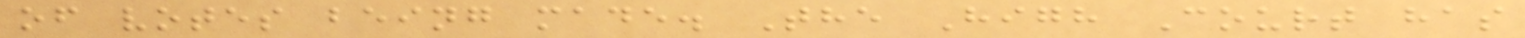of votes being made. The High Court has
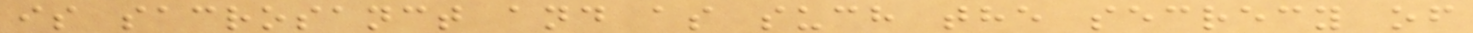is sacrosanct and as such the secrecy of
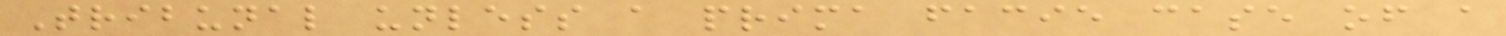Tribunal unless a prima facie case of a
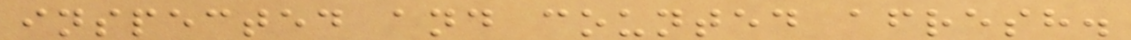inspected and counted afresh.
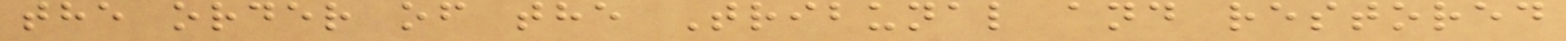the order of the Tribunal and restored
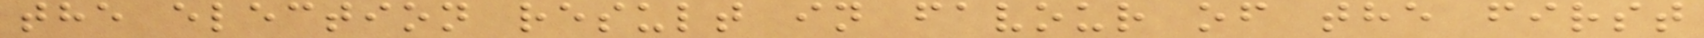the election result in favour of the first
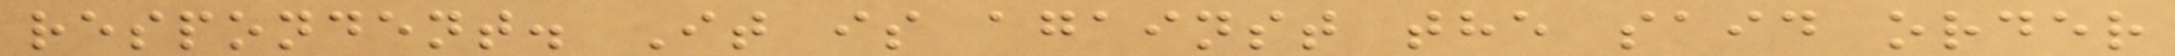respondent. It is against the said order
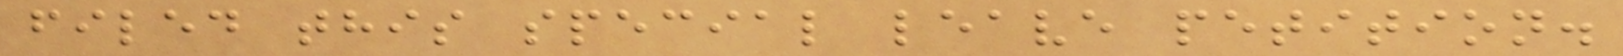filed this special leave petition.
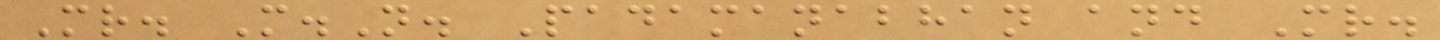Mr. M.N. Padamanabhan and Mr.
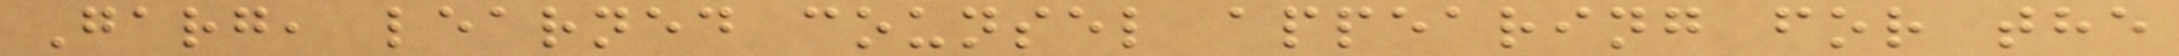Garg, learned counsel appearing for the
